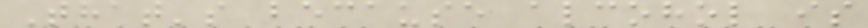That's because alcohol is
